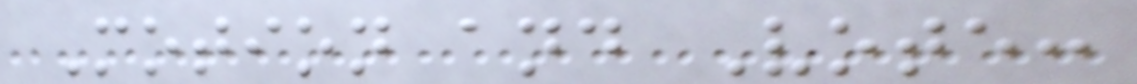Motion and Vote:
